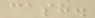cash.
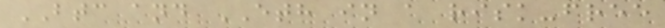BTC and ETH in a risk-free
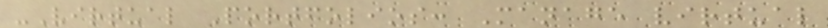-Virtual Portfolios: Manage virtual
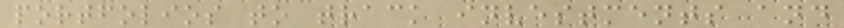portfolios to track investments and
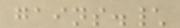gains.\
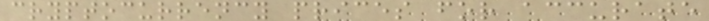cryptocurrency prices for accurate
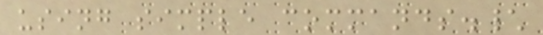using simple commands.\
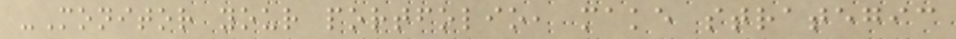-Monitor your portfolio, make strategic
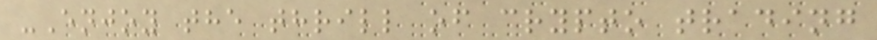-Enjoy the thrill of crypto trading
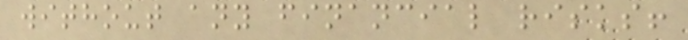without any financial risks!
